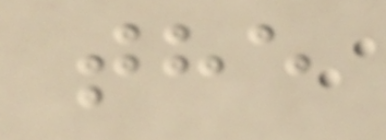the
